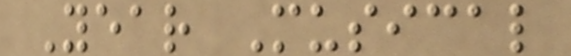Year Musical
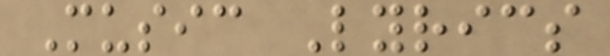Music Lyrics
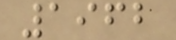1962
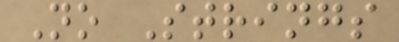No Strings
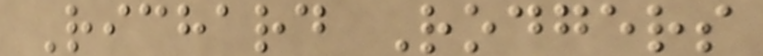Richard Rodgers
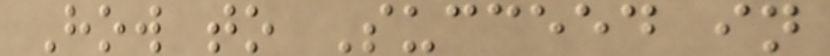How to Succeed in
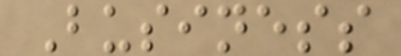Business
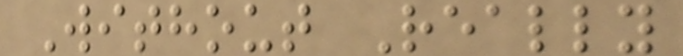Without Really
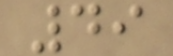49
